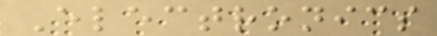Electronics
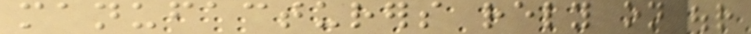manufacturers rely on our
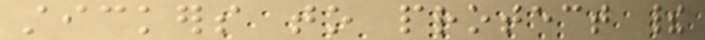stickers to protect their
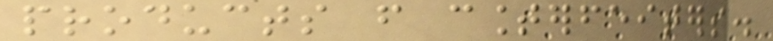products from counterfeiters.
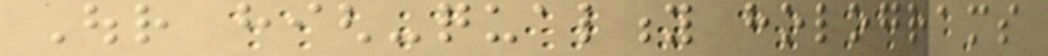Our high-quality holograms
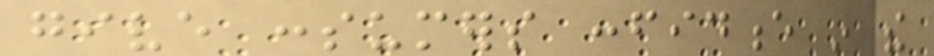give consumers confidence in the
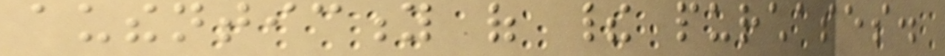authenticity of their purchases.
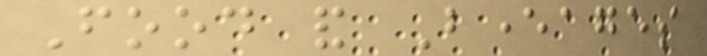Food and Beverages
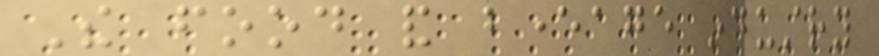The food and beverage industry
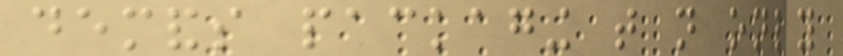demands packaging that not only
